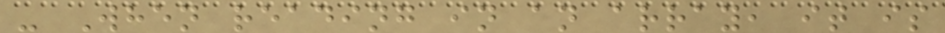- When reading in an array, it is
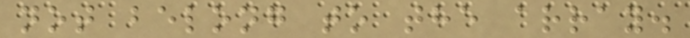not belong to the array.
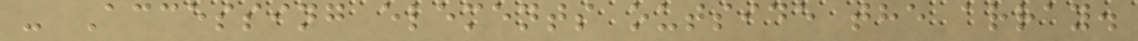- Accessing elements outside the array.
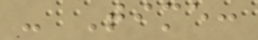- Time:
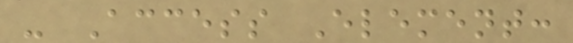- Access Element:
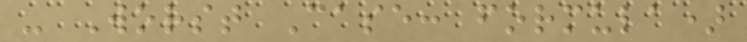- Worst Case: formula)
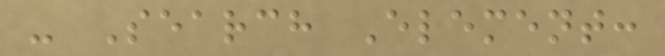- Search Element:
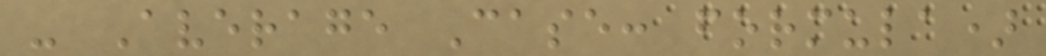- Average Case: formula)
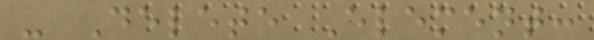- Delete Element:
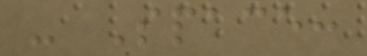- Space:
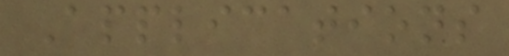Applications
